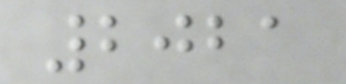2021
